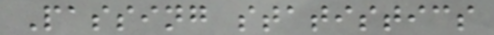Passing statistics
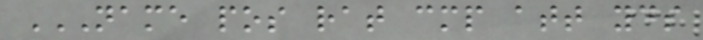NAME POS RAT CMP ATT YDS
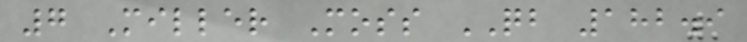7 Miller Moss QB 182.9
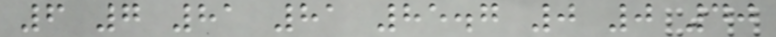6 7 81 81 85.7 0 0 40
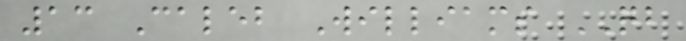13 Caleb Williams QB
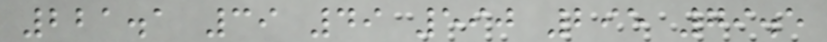221.1 39 49 590 295 79.5
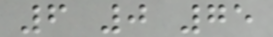6 0 75
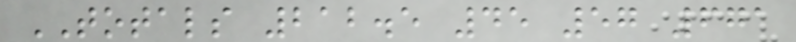TOTALS 212.5 45 57 671
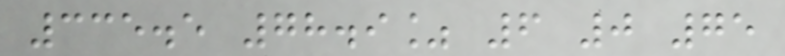335.5 78.9% 6 0 75
